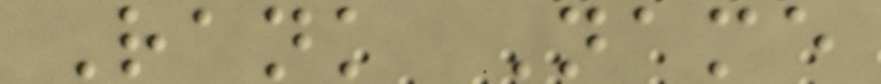Rank Name
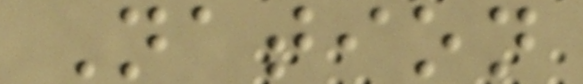Nation
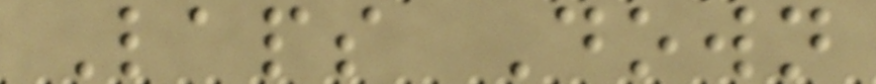Laps Down
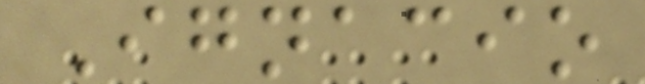Ignacio
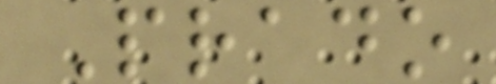Prado
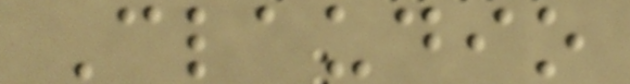Claudio
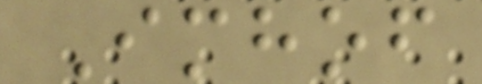Imhof
